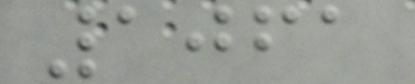1061
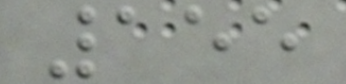155
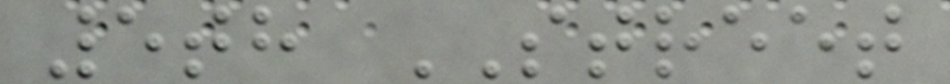5th STREET
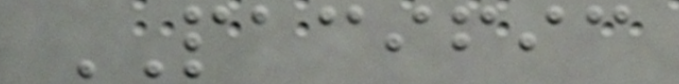PACIFIC
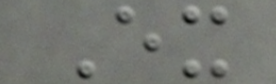Ex
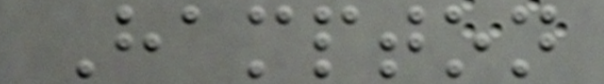Hampton
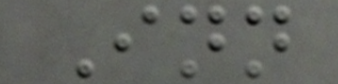Inn
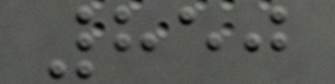850
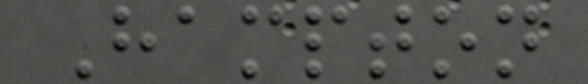Hampton
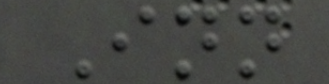Inn
